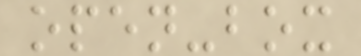open-box
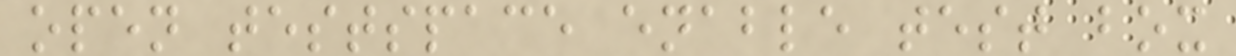open testspace enable test box
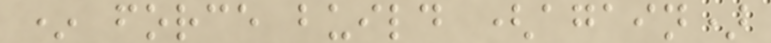* force build (again)
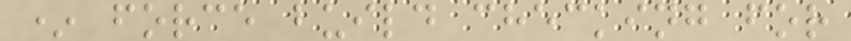* force build checking for
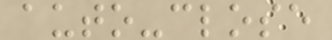auto-close
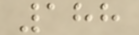188
